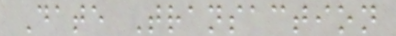Date Transaction
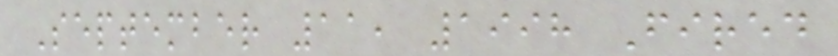September 11, 1998 Fired
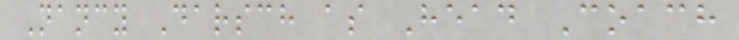Nancy Darsch as Head Coach
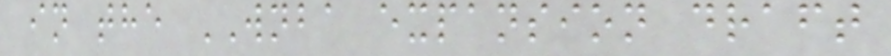in the WNBA expansion draft
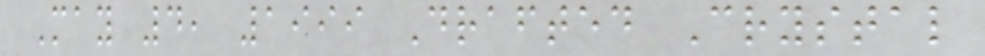May 4, 1999 Drafted Crystal
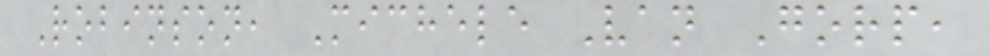Robinson, Michele Van Gorp,
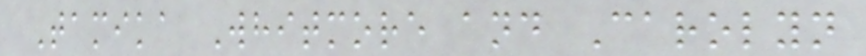Tamika Whitmore and Carolyn
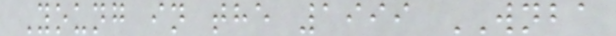Young in the 1999 WNBA
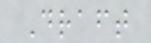Draft
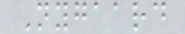Nygaard
